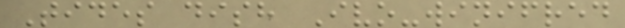Tides dish Ivo-winifred
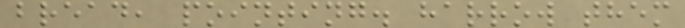bread, pointing. harrow them
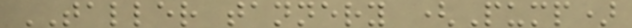TALLER tannery (Pump)
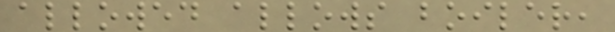allowed allows boiler,
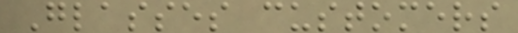Glasses customers
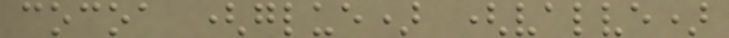cocoa (glue) (valve)
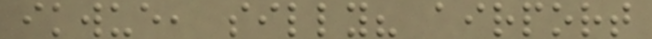ikwue, silly? airport
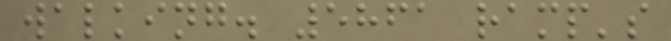walking. 5861 ramp's
